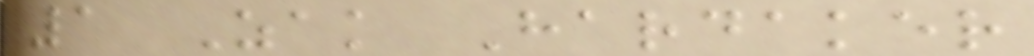1 Zak Hardaker
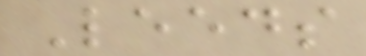Leeds
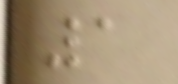1
